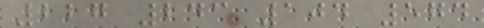227 243 104 574
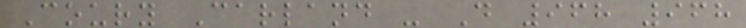Coury Carland - D 968 968
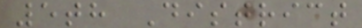5th District
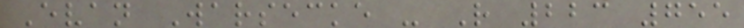Evan Warsecke - R 223 755
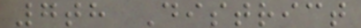7th District
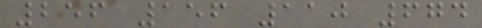256 156 110 674
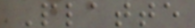Platte
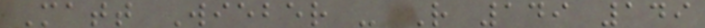Matt Wieber - R 149 149
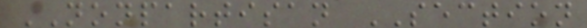NONPARTISAN SECTION
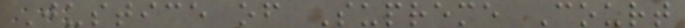Justice of Supreme Court
